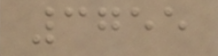3755
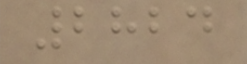2824
